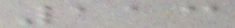113
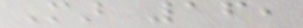Mar 16,
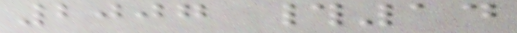2007 #14
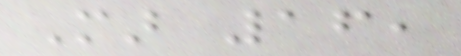Mar 16,
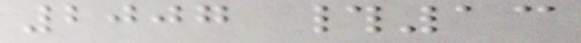2007 #13
